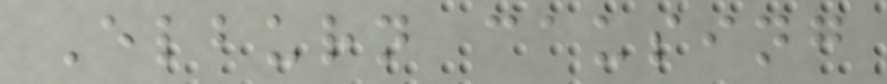Elburn causing
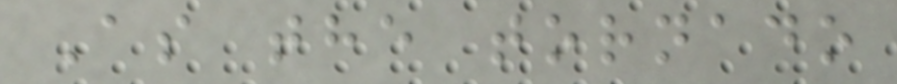As the tornado
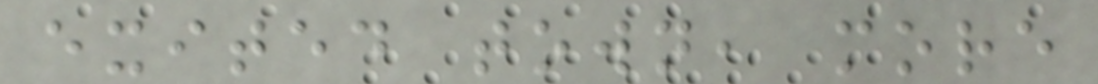exited town, more
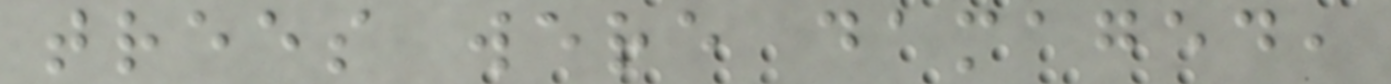trees were damaged,
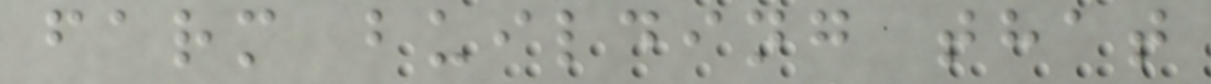farm building that
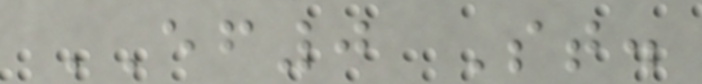EF0 St.
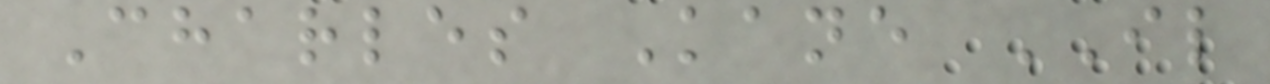Charles Kane IL
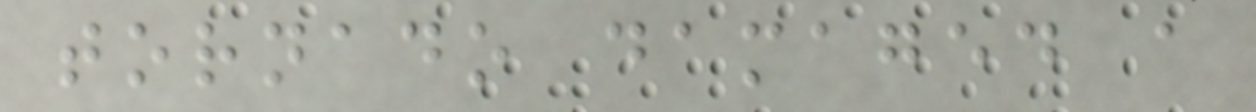tornado damaged a
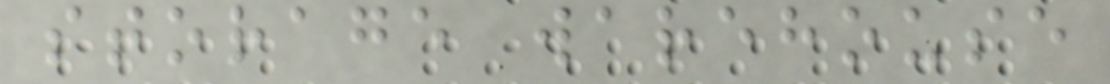storage warehouse
